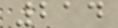214
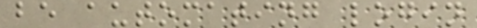be automating login
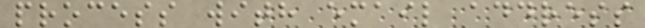process with email address
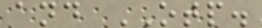and OTP.
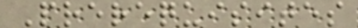Prerequisites
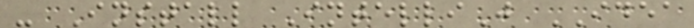- Install IntelliJ IDEA
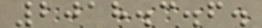2018.3.6.
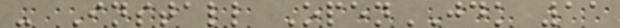- Install OpenJDK 11
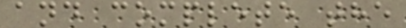and complete the
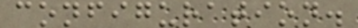configuration.
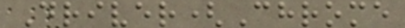Driver(Chrome
